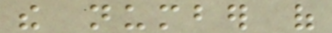the number of
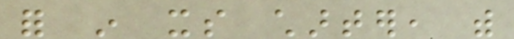for in its charter, with
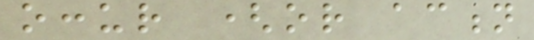occur (or action
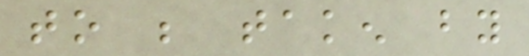to be taken by
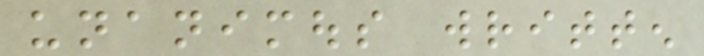unanimous written
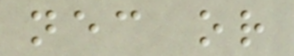necessary or
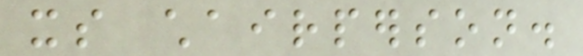its chairperson.
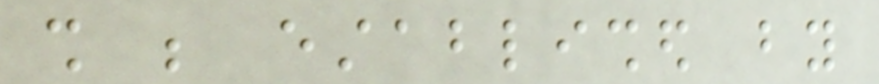shall be established by
